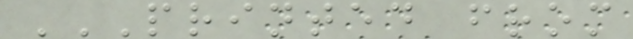PRINTED FROM
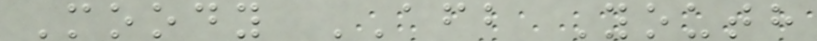Moody AFB Youth
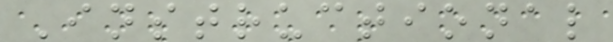Instructional
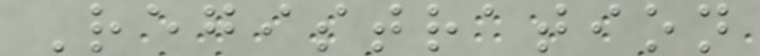Registration
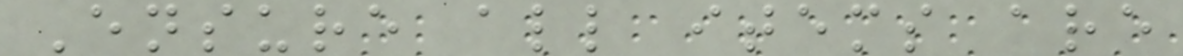Ensure all items are
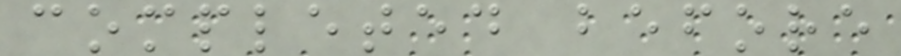completed before
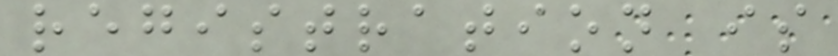registration is
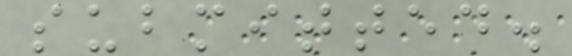submitted.
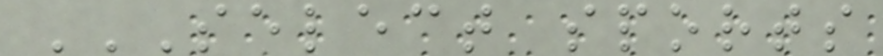SELECT SPORTS
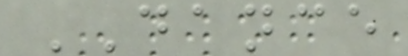DANCE
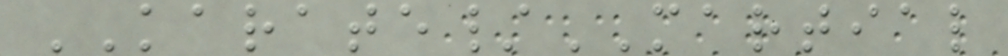KARATE/MARTIAL
